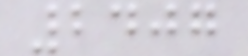2407
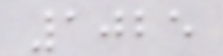1025
